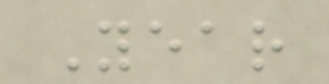Year
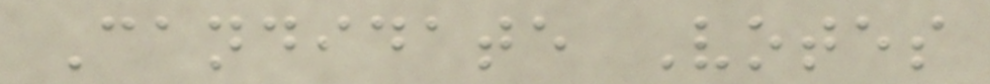Candidate Votes
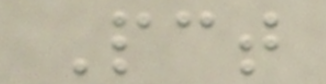Pct
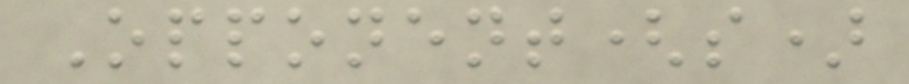Opponent(s)
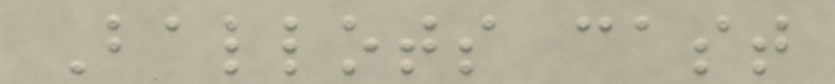Ballots cast
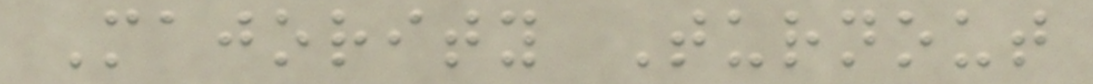Majority Turnout
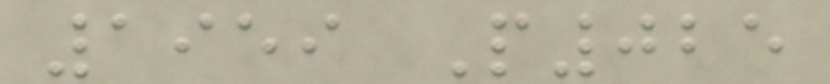1959 P025
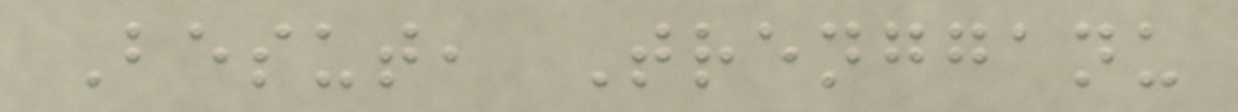Besut, Trengganu
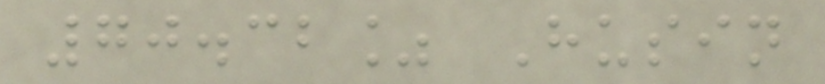70.32% Husin
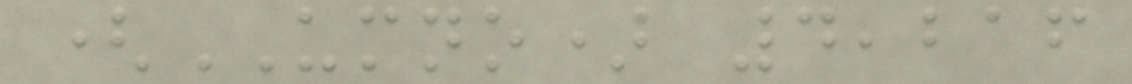(UMNO) 4,216
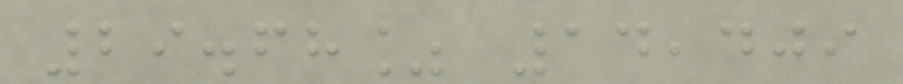29.68% 14,409
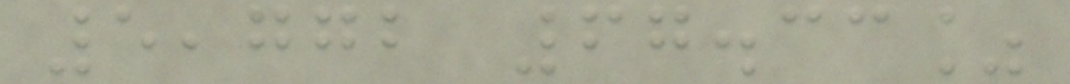5,772 67.33%
